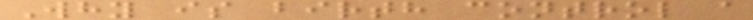Why is birth control a
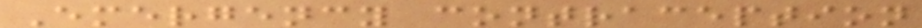Emergency contraception
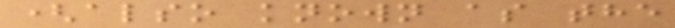(also known as the
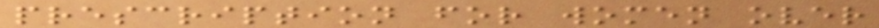prescription for women over
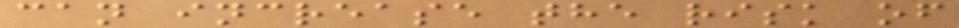can increase the risk of
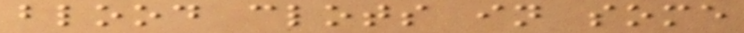blood clots in some
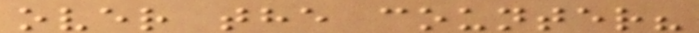over the counter?
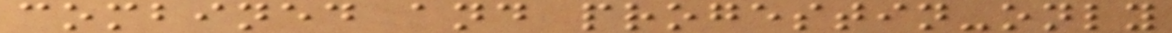combined and progestin-only
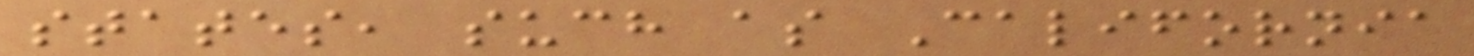states, such as California
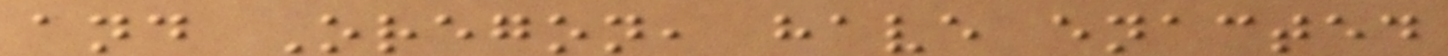and Oregon, have enacted
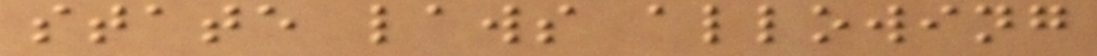state laws allowing
